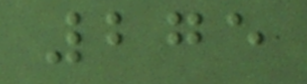275
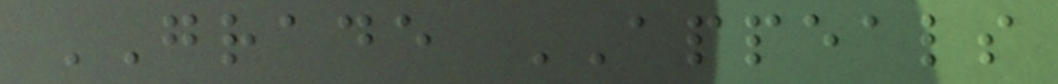GRADE APPEALS
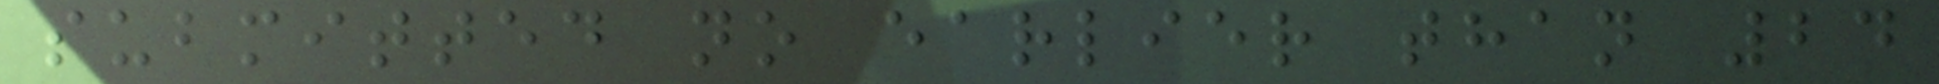submitted no earlier than 24
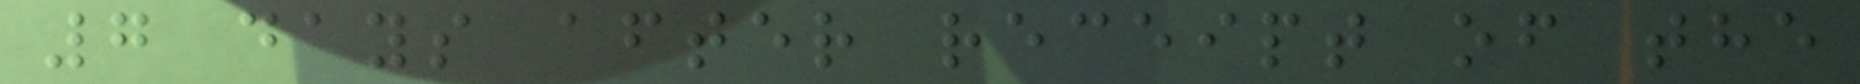7 days after receipt of the
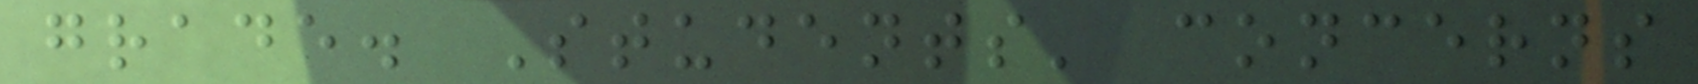grade. Students' concerns
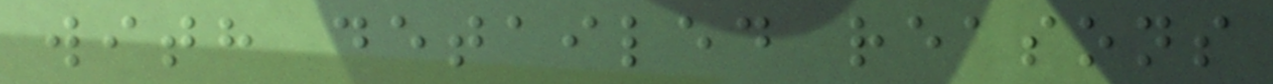with detailed reasons
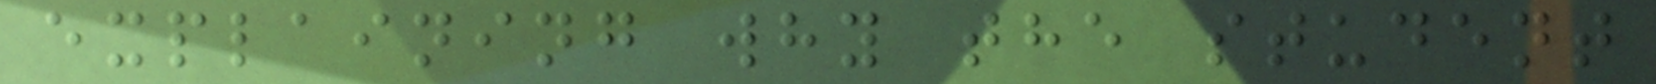explaining why the student
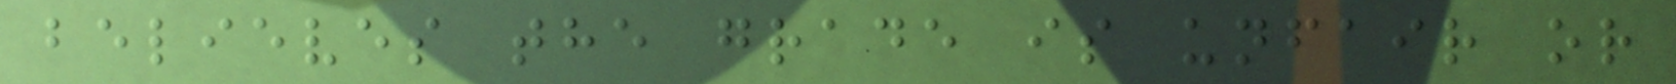believes the grade is unfair or
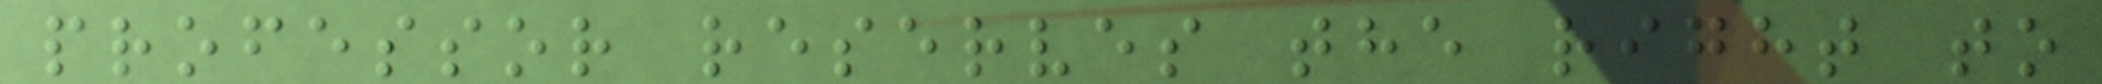professor reserves the right to
